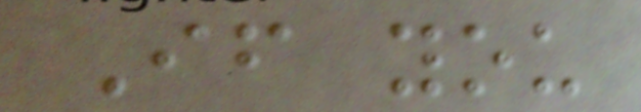If you
